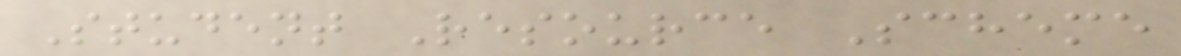Student Resource Scheme
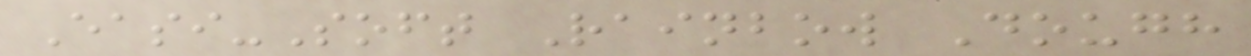Easi-Soft Rainbow Dough
